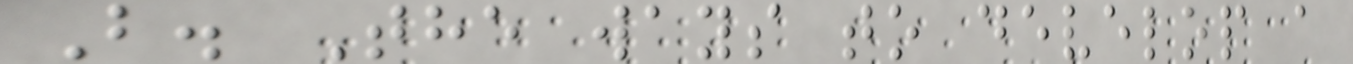B. The ways to develop a
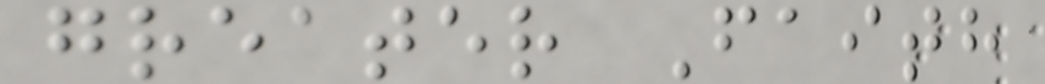greater Faith
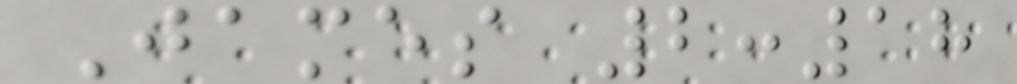James 2:18
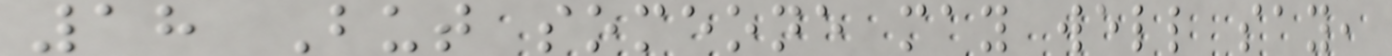18 But someone may well say,
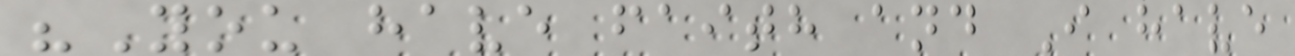"You have faith and I have
